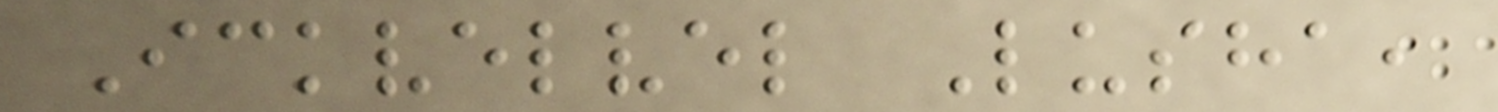Ickvelvel Lusha,
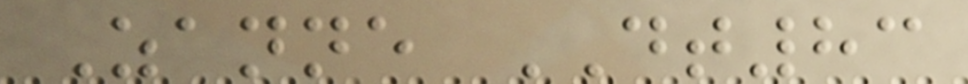Zanne DT83
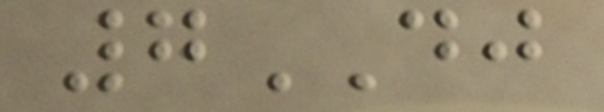7DJ
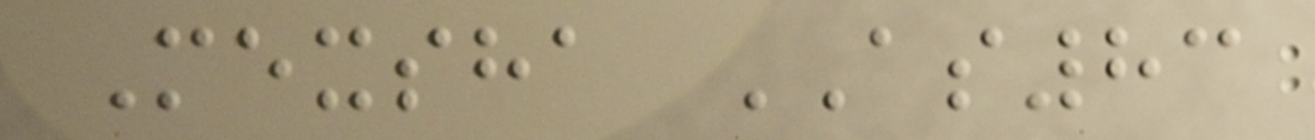Mexsha AS83
